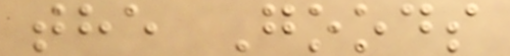the Goods
